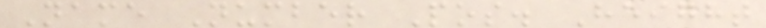Name Number Pos. Height
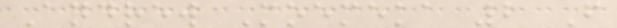Andrew Moemeka 2 F
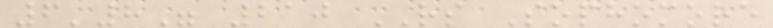6'8" 210 RS Sophomore
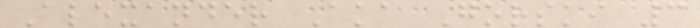Alexander Aka Gorski 3
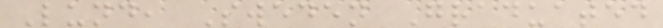Lund, Sweden Graduated
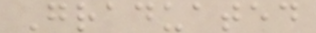Graduated
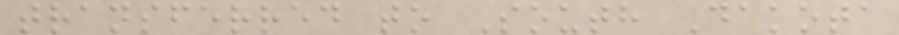transferred to South Dakota
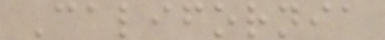California
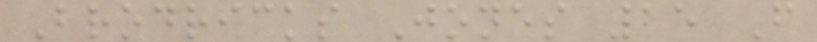Brodricks Jones 15 F
